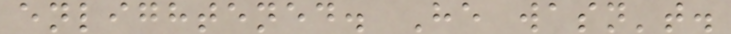enlightened. He wasn't.
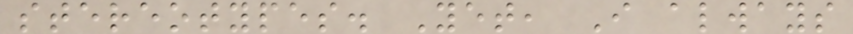stereotypes. Yet, I always
